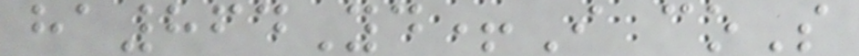ha864Yd+I coS
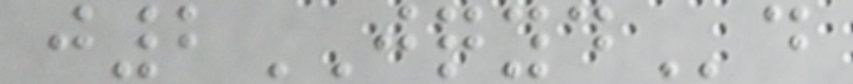j2JQYDd
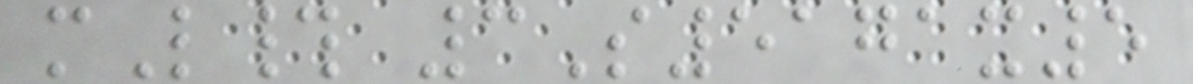mL# 3S5171x5
